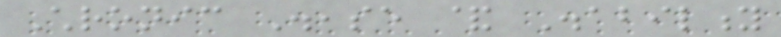Chronic Disease & Disability
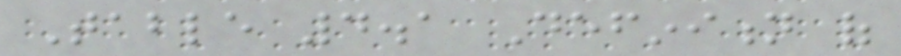Table 4.1 Definition of
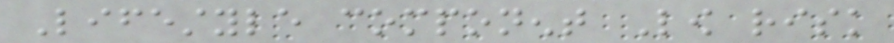Lifestyle component Low risk
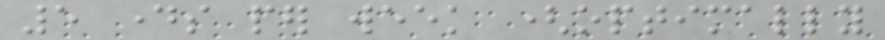5 days per week (optimally
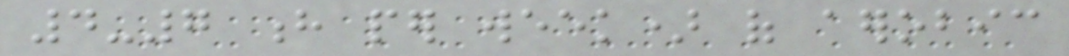4-7 h per week) of aerobic
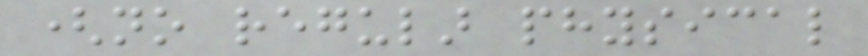(no regular physical
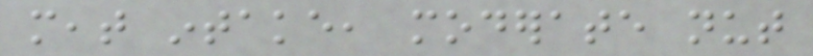meat intake, moderate nut
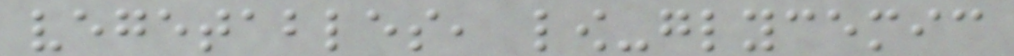vegetables, low-glycemic
